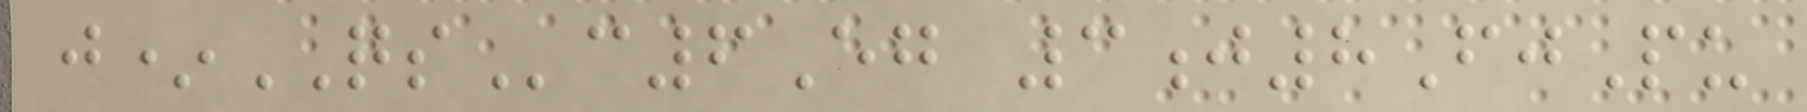j*QSc6Eg 3j8FjPu
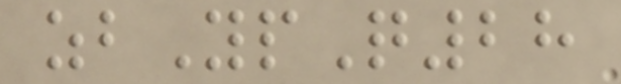zbYpQ28
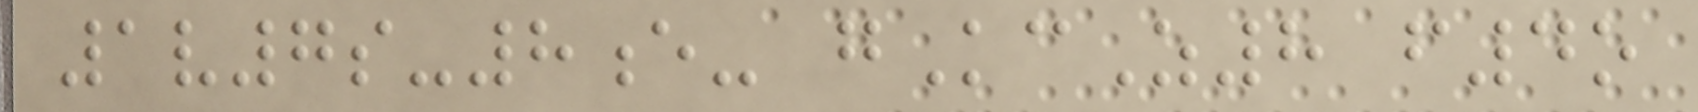1v7s-8e- gKcZ8 f4o
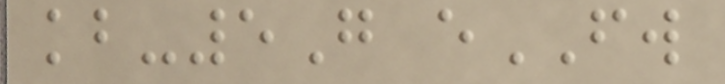kb-5G eFW
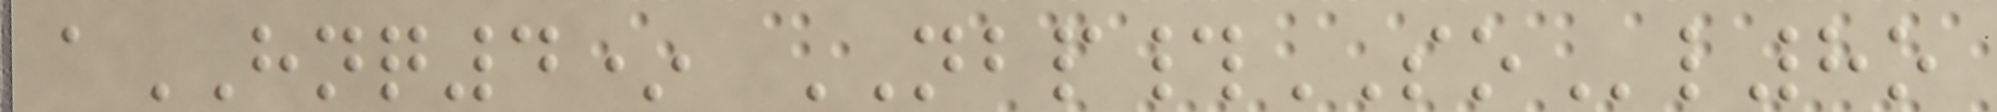aHNQ4* NBP#SOl8o
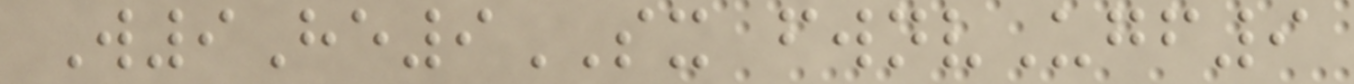W9He9SX fwnvUgf9
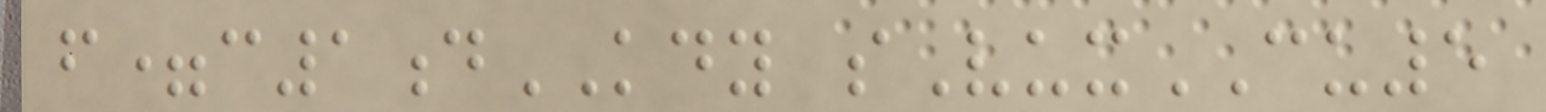f=c1dKDY sVuxCU5
